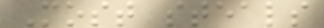Most steals
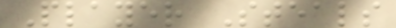Player Steals
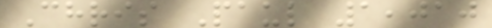Chris Paul 1,010
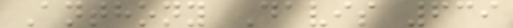Anthony Davis 639
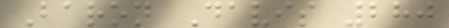Baron Davis 280
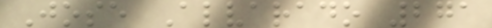Jose Alvarado 271
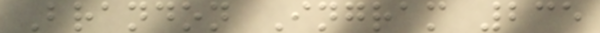Brandon Ingram 235
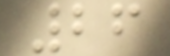26
